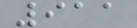911
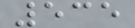535
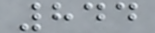844
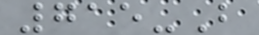715-B
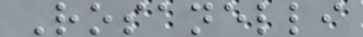Rosanelli
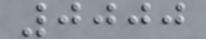0000
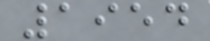1954
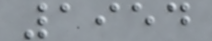1954
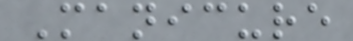Manicure
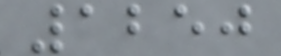1250
